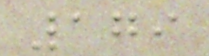179
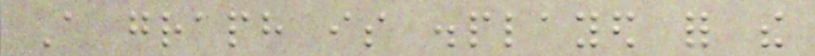A graph is displayed for the
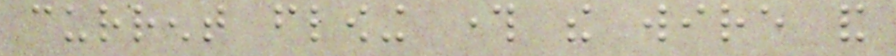current flowing through the wire and
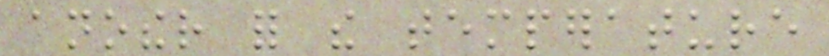another for the temperature
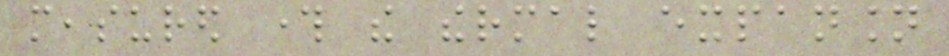measured through the thermal expansion
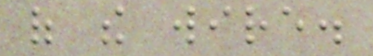of the wire.
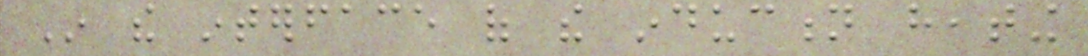In the interface of the induction heating
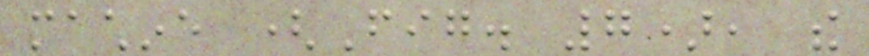machine (Fig. 7), the
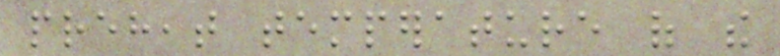preheat temperature of the
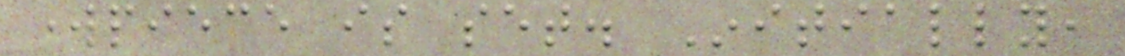workpiece is set. Initially,
